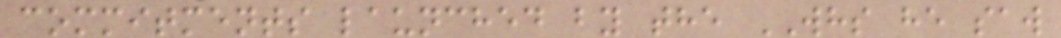commitments launched by the WHS he saw
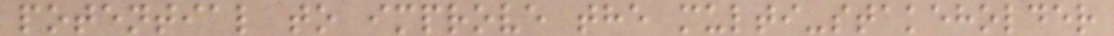potential to improve the multi-stakeholder
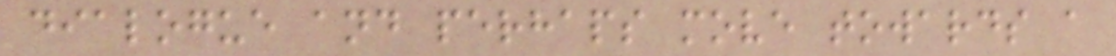dialogue and perhaps move towards a
